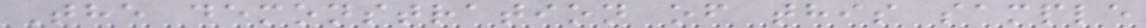The demonstration of this sample
